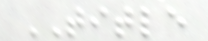TITLE
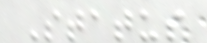Status
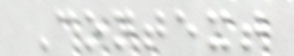Context
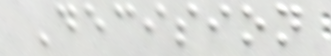Decision
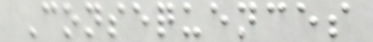Consequences
